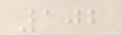102
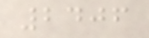2406
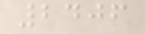2406
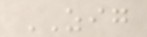ZIG
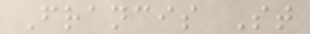Francis St
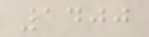1400
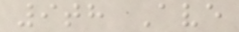9th Ave
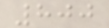800
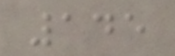145
